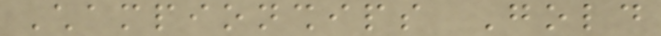Championships Gold
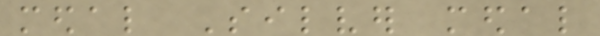medal Silver medal
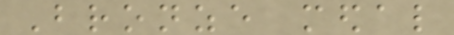Bronze medal
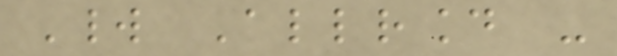World Allround -
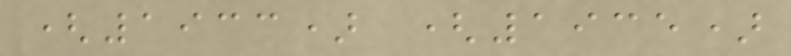(1933) (1935)
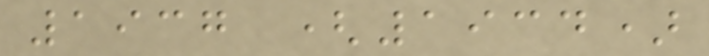1937 (1934)
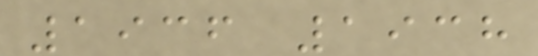1936 1938
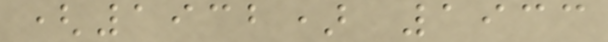(1932) 1933
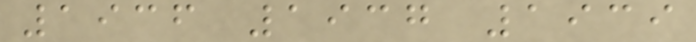1936 1937 1939
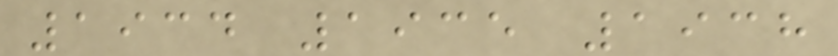1934 1935 1938
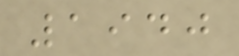1940
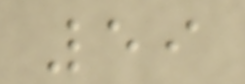59
